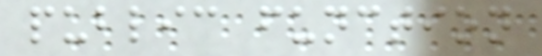public function
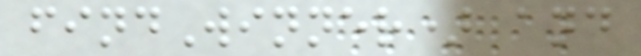findWinner) and
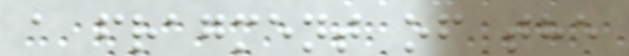a fragment of the
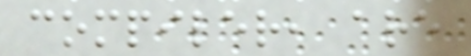compiler, are
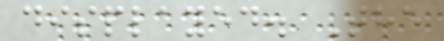displayed. The
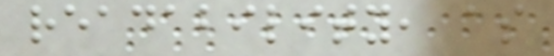readability, as
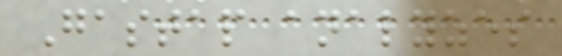Gastap analyzes
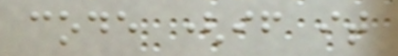code (if it
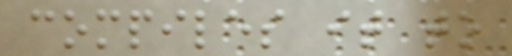compiles it to
